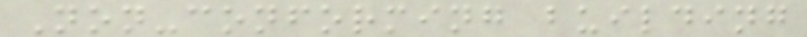Non-conforming building
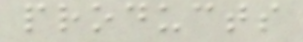products
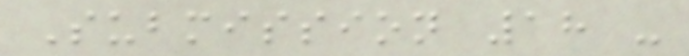Submission 18 -
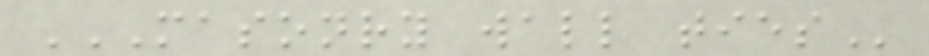MASONRY WALL TIES
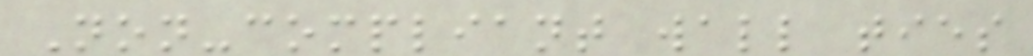Non-compliant wall ties
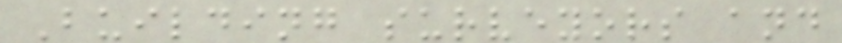Building surveyors and
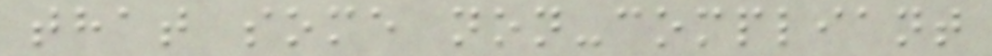that some non-compliant
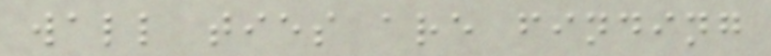wall ties are finding
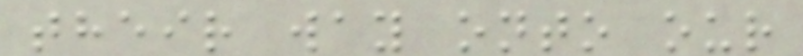their way onto our
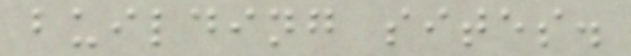building sites.
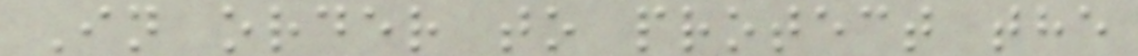In order to protect the
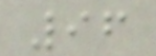96
